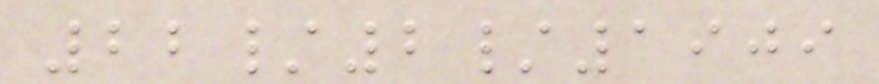22/2/1909
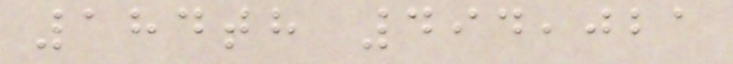184th 494,021
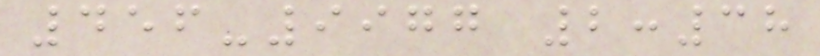456-9977 2:38
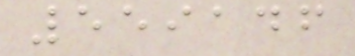559146
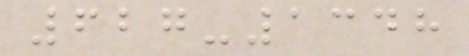627-1348
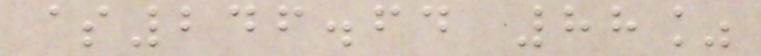$246.64 88%
